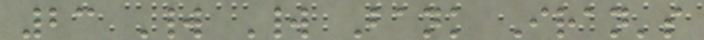23 World World Bank Iran's
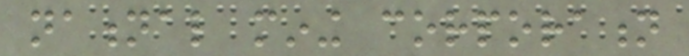national mining corporation
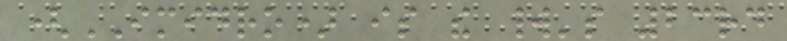(IMIDRO) is the world's 23rd
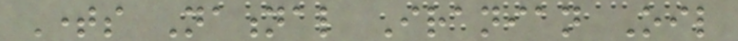Times National Iranian Oil
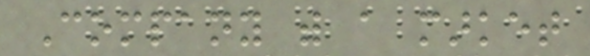Company with a market
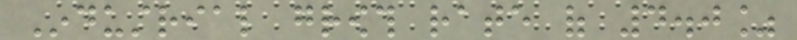Industrial growth rate of 4.0%
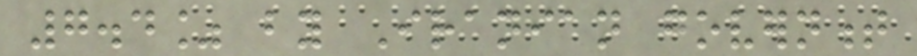7.4% by Iranian government
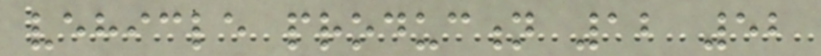vehicle production 12 52
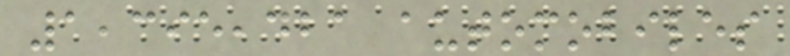1,395,421 automobiles
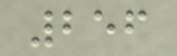256
